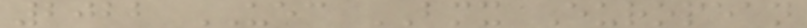2022 UEC BMX European
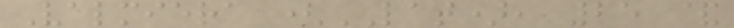Valmiera (LAT), 25 &
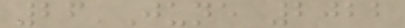26 June 2022
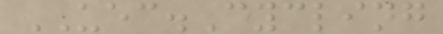UEC.Cycling
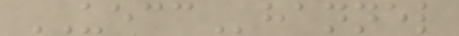UECChannel
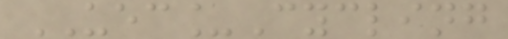UEC_Cycling
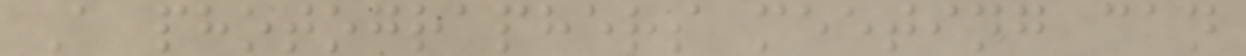A photographers meeting can
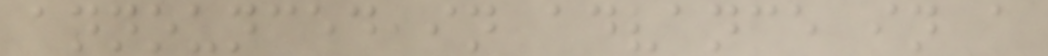announced in advance in a
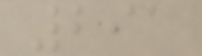291
